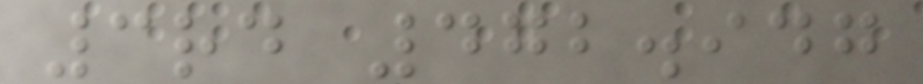3rd 472.947
